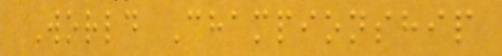World Championship
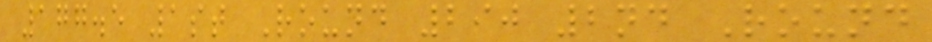177.5 1st Round 290 2nd Round
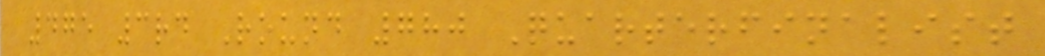475 3rd Round 780 Quarterfinalist
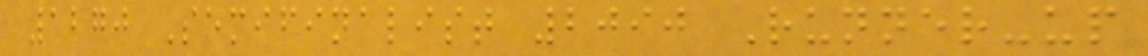1270 Semifinalist 2090 Runner-up
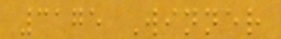3175 Winner
